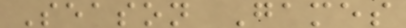Season Games
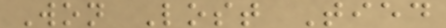Won Lost Tied
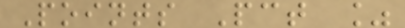Points Pct %
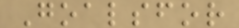Goalsfor
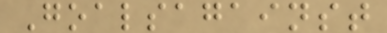Goalsagainst
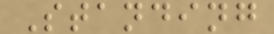Standing
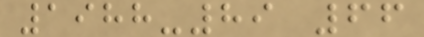1988-89 66
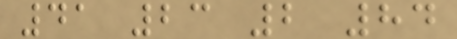41 23 2 84
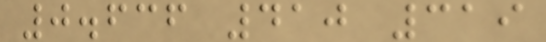0.636 410 319
